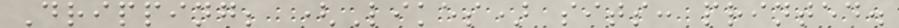Dripping; (Likes) sits: printed.
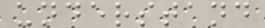understand
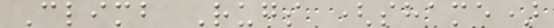Climb Rugs (shame)
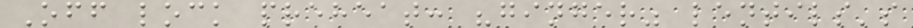Off lock preheat: "ginger" lentils's
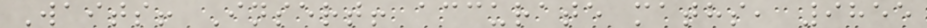Waits! Insert! accurate maths, 9855
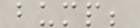bump;
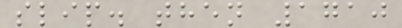slip. then 1710
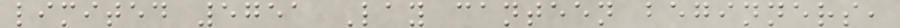limited 5751 Lay canteen beginners,
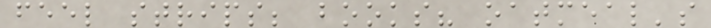feel strips; books? oatmeal's
